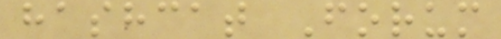hashcat Forum
